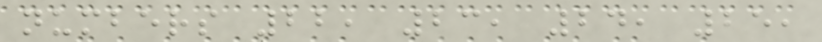numbers 22, 23, 24, 25,
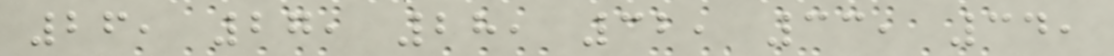26, 27, 28, 32, 33, 34,
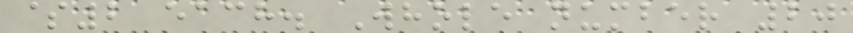$2 each. Whole number 20
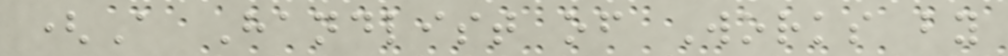(A Handlist of Works by
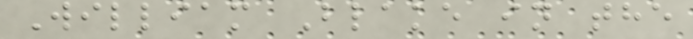William Blake in the
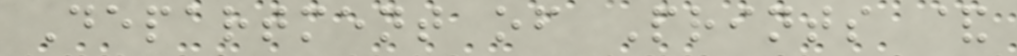Department of Prints &
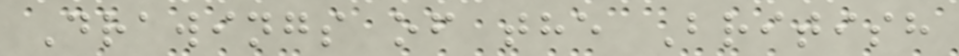Drawings of the British
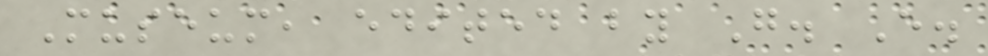Museum, edited by G. E.
